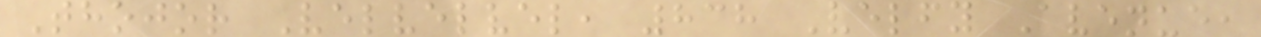Thojor Velvelvel, 838 Velfy Avenue,
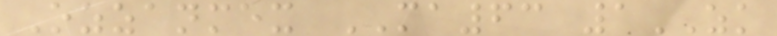Ozzanmex MA63 1ZK
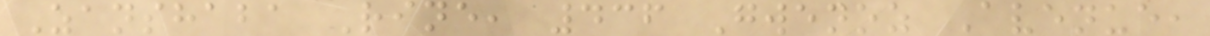Zanshaba Rine, 436 Gwenoz Avenue,
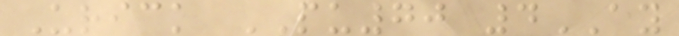Urick PU70 4AY
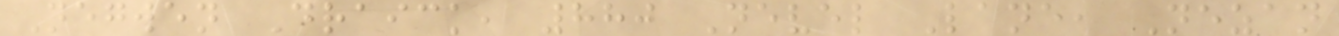Negwen Draick, 880 Nevel Lane, Nezan
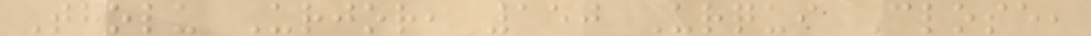Tholu Urjor, 150 Urqui Close,
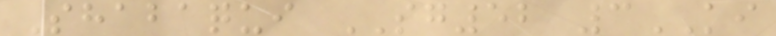Shabaqui SG52 3KI
